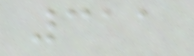311
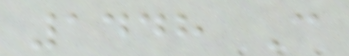1448 C
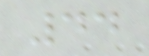44
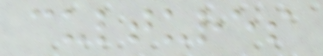cultures
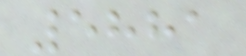5881
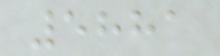5881
